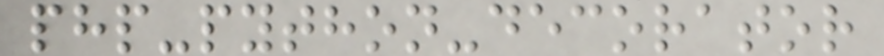php-python-decorator
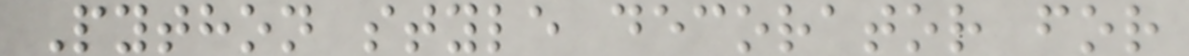Python style decorator for
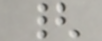{
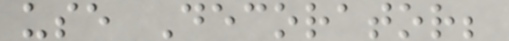use Decorator;
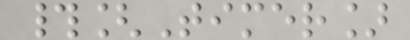#[Timer]
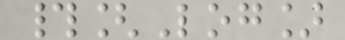#[Log]
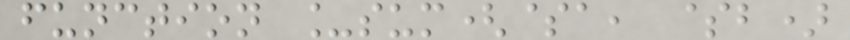function _sum($a, $b)
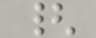{
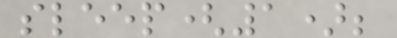sleep(1);
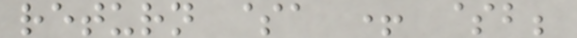return $a + $b;
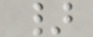}
